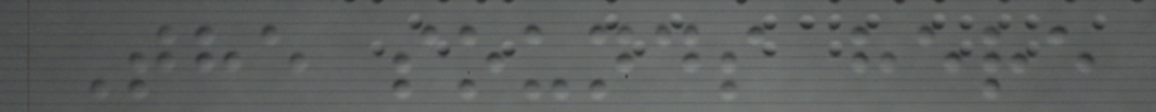The sounds here
